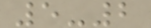5-2
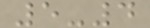5-4
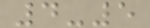4-5
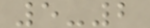5-2
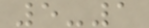5-1
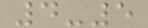4-5
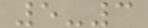5-3
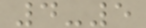4-5
